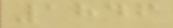1846
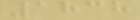1838
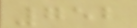752
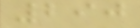290
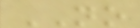NO
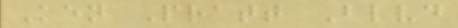Ken Pratt Blvd
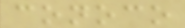conoco
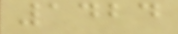1424
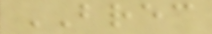BREC
